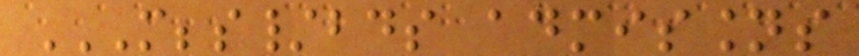MBBS/BDS ADMISSIONS
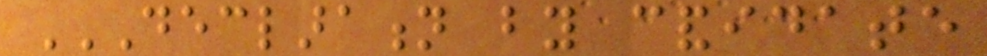DECLARATION BY CANDIDATE
